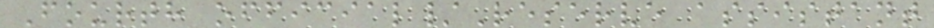Fourth official/Reserve assistant
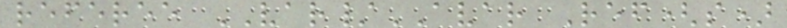referee VAR/AVAR Ref(s)
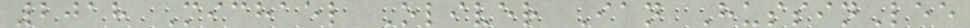2018 Michael Oliver Ian HussinLee
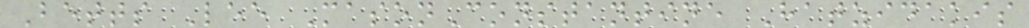Betts Lee MasonConstantine Hatzidakis
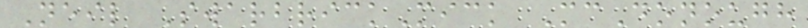Neil SwarbrickMick McDonough
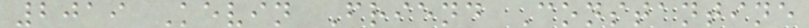2019 Kevin Friend Constantine
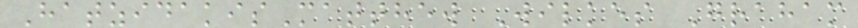HatzidakisMatthew Wilkes Graham
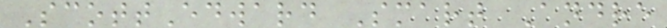ScottEdward Smart Andre
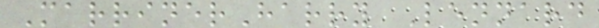MarrinerHarry Lennard
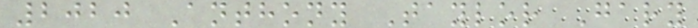2020 Anthony Taylor Gary
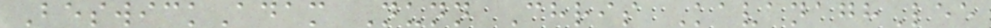BeswickAdam Nunn Chris KavanaghLee
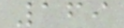169
